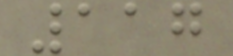117
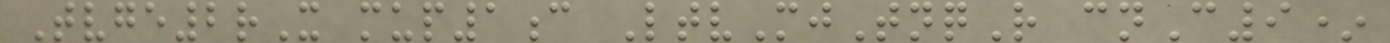Tvge2rX mup1c LtvMjTnqR cnC9*
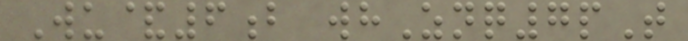Wu&6b whZnq7pT
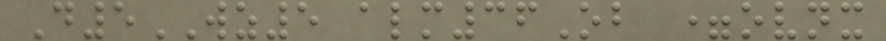D5WZ5 alm36Ob =ovnx
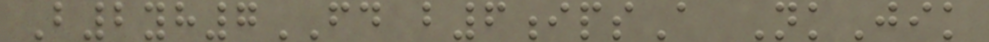B2yh7FD b6ipsA NkJik
